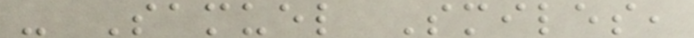- Samuel Smiles,
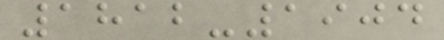1812-1904
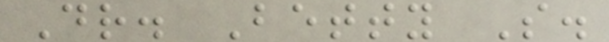Dr. Betty S.
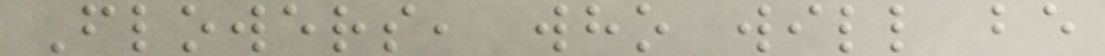Flowers, who will be
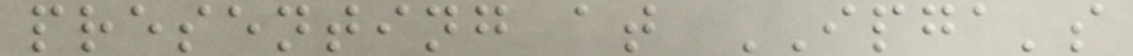presenting at IPGA's
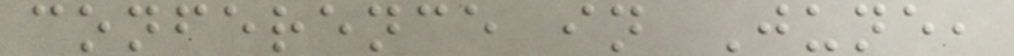conference in June,
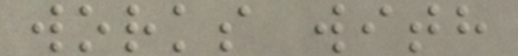works with
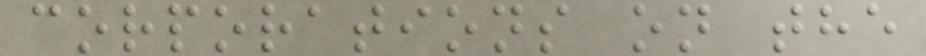corporations on the
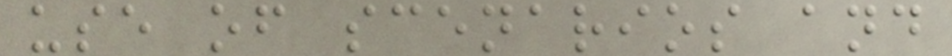use of scenarios and
